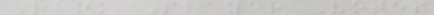Rank Player Votes
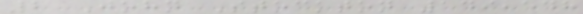2 John Stockton 149,548
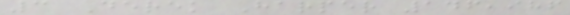3 Derek Harper 146,986
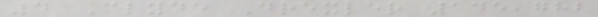4 Clyde Drexler 145,782
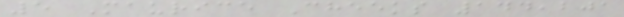5 Maurice Cheeks 144,201
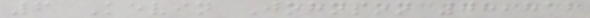6 Kevin Johnson 78,812
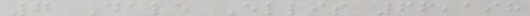7 Dale Ellis 66,198
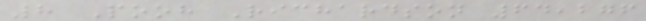8 Pooh Richardson 64,276
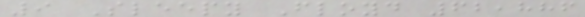9 Sleepy Floyd 62,886
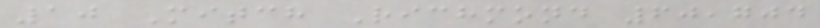10 Mitch Richmond 60,704
